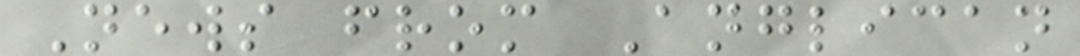News from Anglican
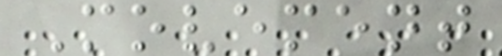Movement
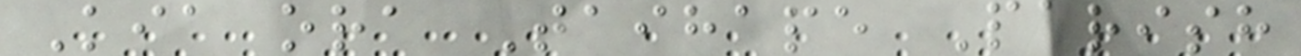Kia ora Taihape Parish
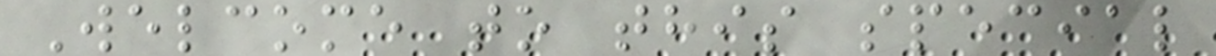Welcome to this special
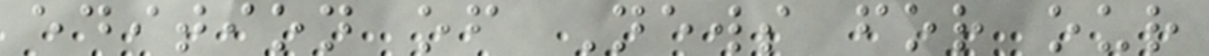edition of News for our
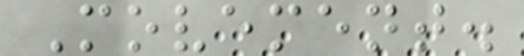Movement.
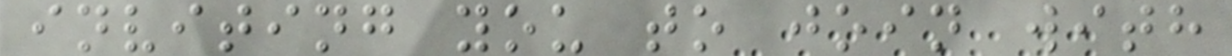inviting you to join with
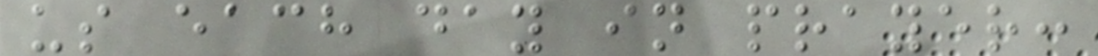us each day in prayer:
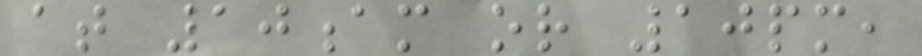at 10am or 10pm,
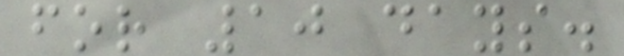for 10 days.
